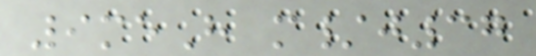9meH m/j37
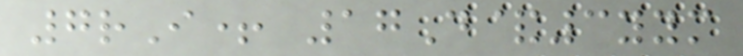7rI+ 17D&3yym
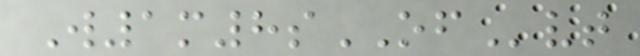W1m8sOFvt
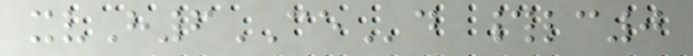xvH6CEd #lc0
